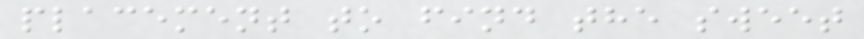placement to find the sweet
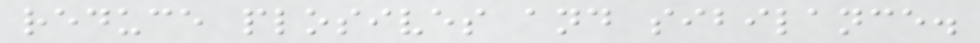reduce plosives and sibilance.
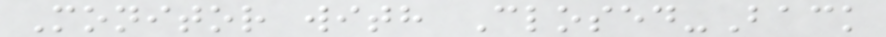Monitor with Closed-Back
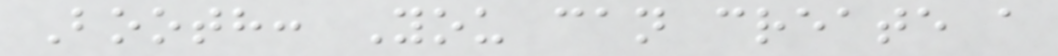Booth: You can create a
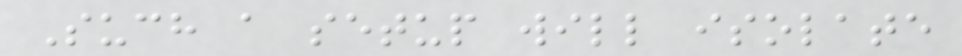Such a setup will isolate
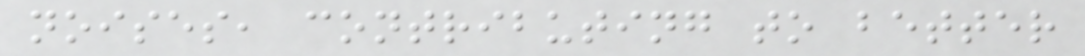noises, contributing to better
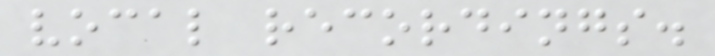vocal recordings.
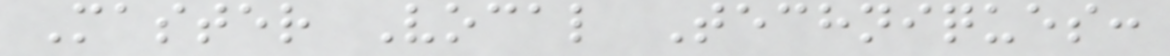Master Vocal Techniques:
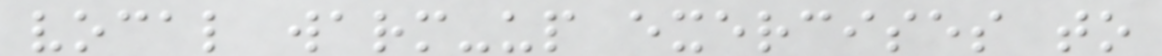vocal warm-up exercises to
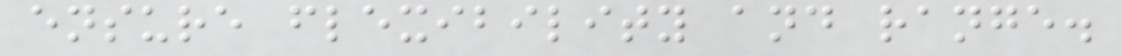ensure flexibility and range.
